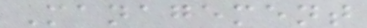Management
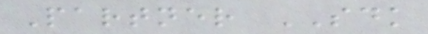Partner SDK
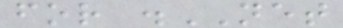for .NET
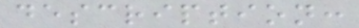description:
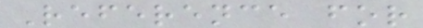Reference for
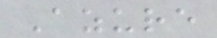Azure
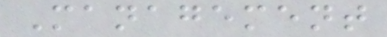Management
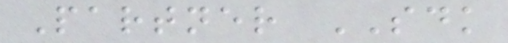Partner SDK
